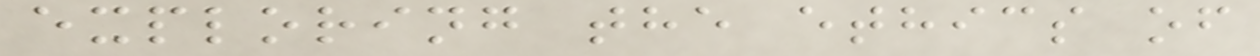exploring the ethics of
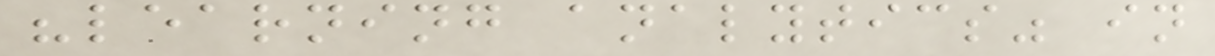"learning analytics" in
